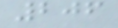206
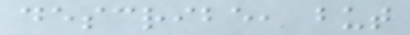describe, but
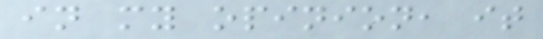in my opinion, it
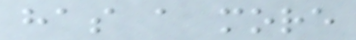has a more
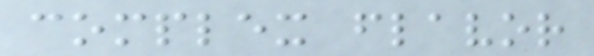complex flavor
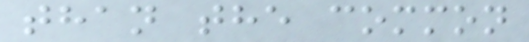than the common
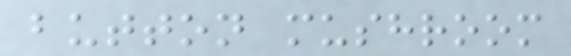button mushroom
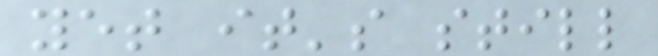yet it's still
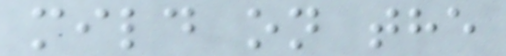mild on the
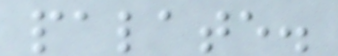palate.
